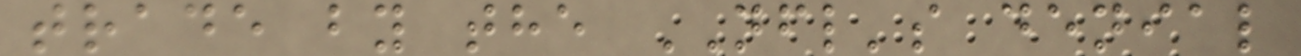trade by the NFL's denial
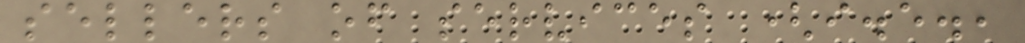sellers of services (i.e.,
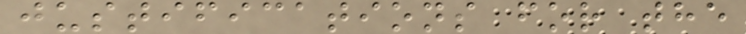justifications for the
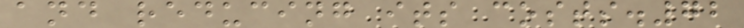and reducing its costs.72
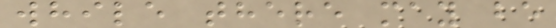while there may be
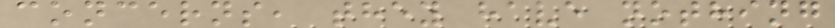concerns, they have nothing
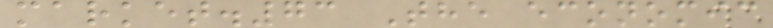market.73 The economic
